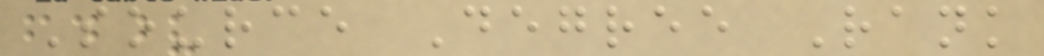Source Degree Rank
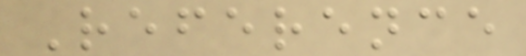Reference
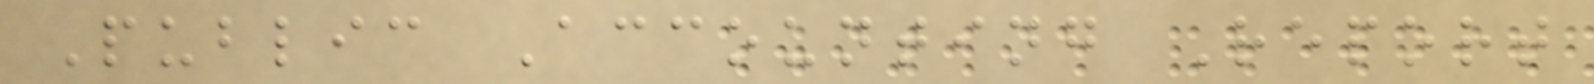Public Accounting Report
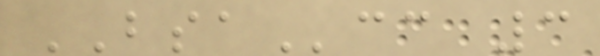BSAcc 3
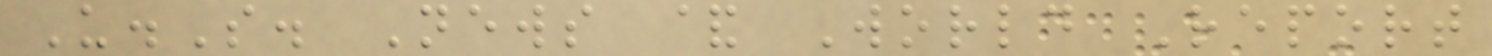U.S. News & World Report
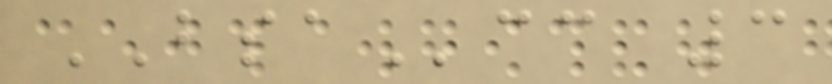BSAcc 3
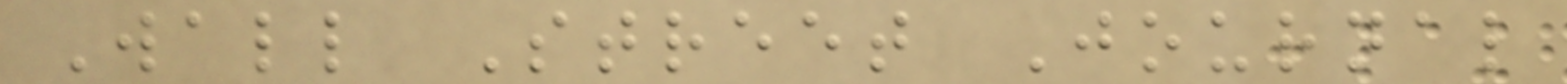Wall Street Journal
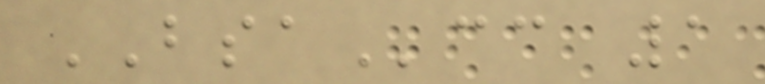BSAcc 1
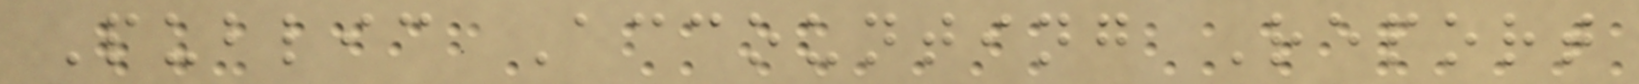Public Accounting Report
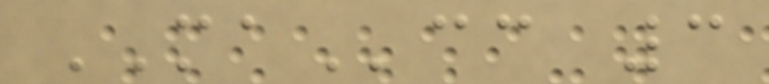MAcc 3
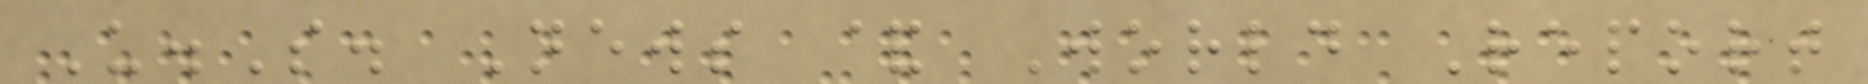U.S. News & World Report
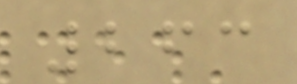263
